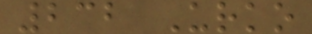232 Urko
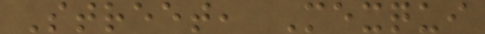Street, Mexqui
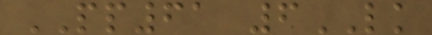PP61 6LK
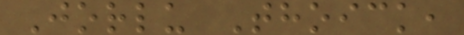Jorlu Thoick,
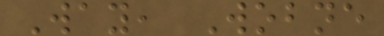Way, Wobne
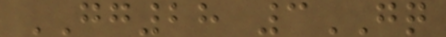GG28 3GQ
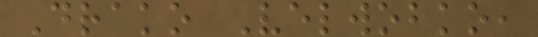Drako Velwobko,
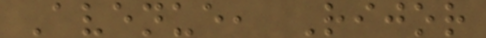Avenue, Rijor
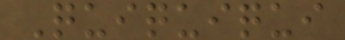Quiquiqui
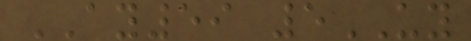AY59 5UY
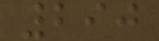290
